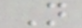N
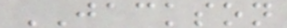JACKSON
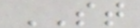ST
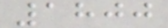1800
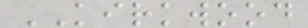KIRKWOOD
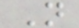N
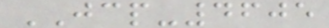JCP-4605
